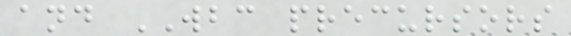and WBC precursors
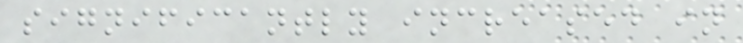significantly increased in
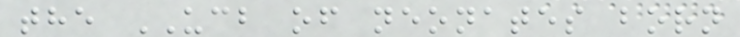the UCB of neonates born
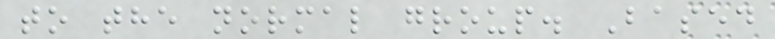to the normal group. Based
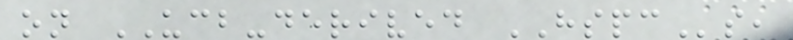on UCB-derived HSPCs,
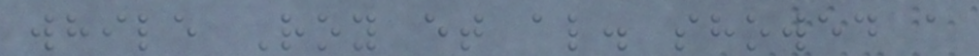while Roy et al. showed a
